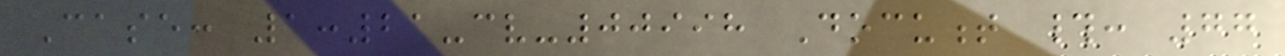Case: 1:21-cv-00998 Document #: 77
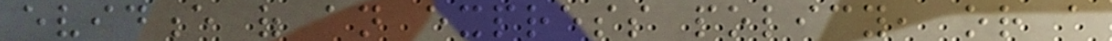evidence of an express policy, or a
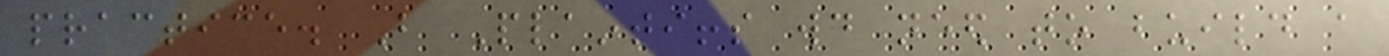practice. But Plaintiffs would need to build a
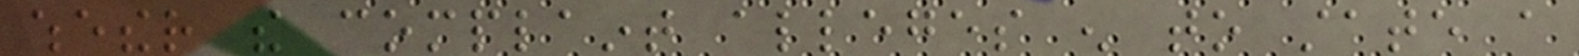whether the complaint alleges enough to state a
